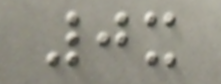0x
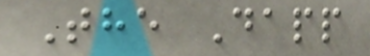The Dapp
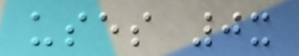uses 0x
